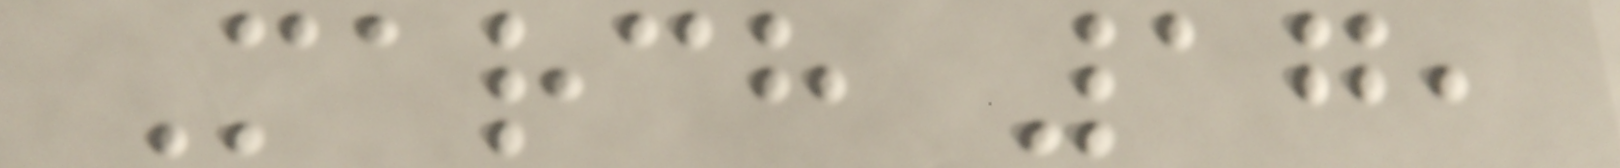March 17,
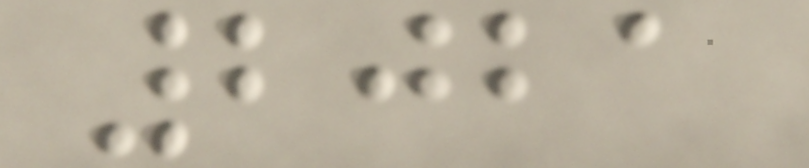2021
